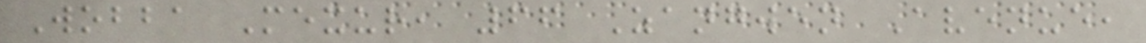Wobba Mexur, 66 Zangwen Avenue,
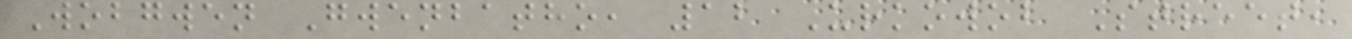Wobgwen Gwenbatho, 12 Urkowob Street,
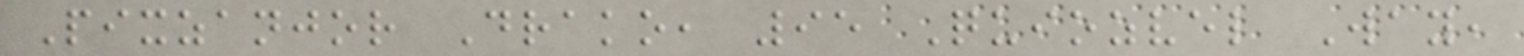Pixzanjor Drako, 95 Quiozvel Way,
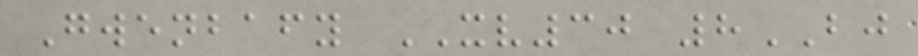Gwenbafy XV30 8BJ
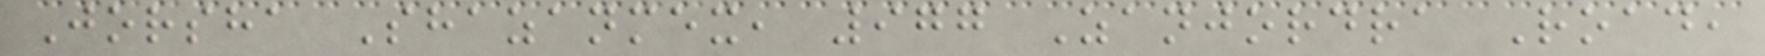Jorsha Shazanmex, 977 Zanjordra Road,
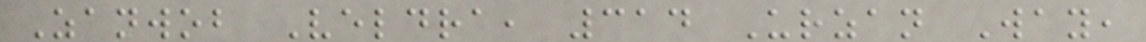Zanwob Veldra, 314 Urzan Way,
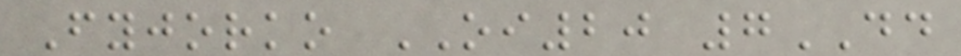Fyjorko OI20 7DD
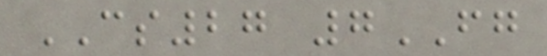CS27 7FG
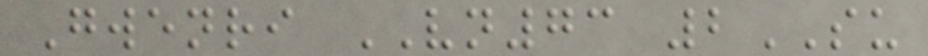Gwenri VN73 2SU
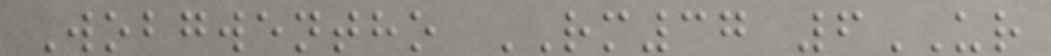Wobgwentho RM37 6UR
